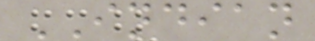INDIAN
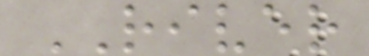RIVER
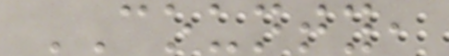COUNTY,
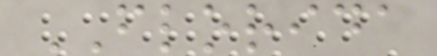FLORIDA
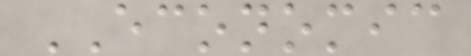ECONOMIC
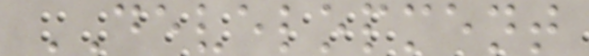DEVELOPMENT
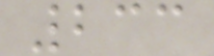233
